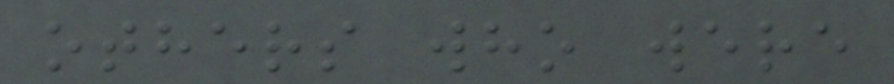others who were
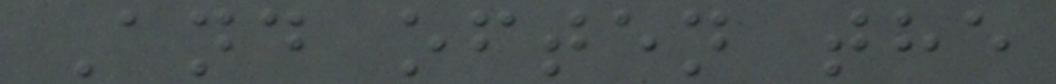And often the
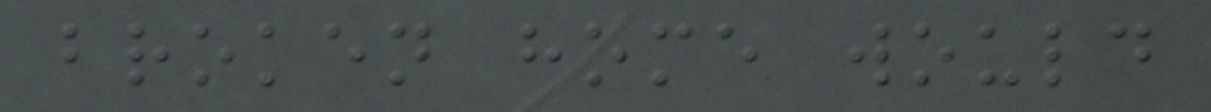broken home would
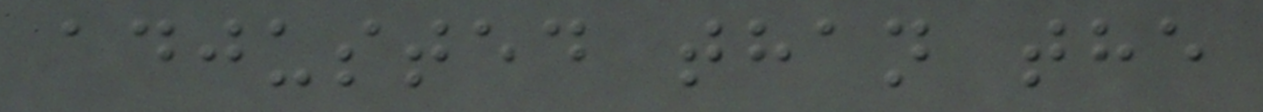adjusted than the
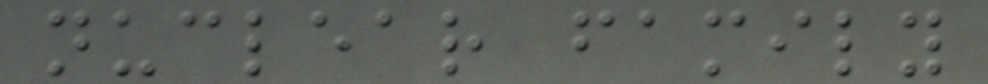nuclear family
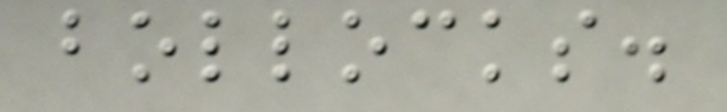bollocks.
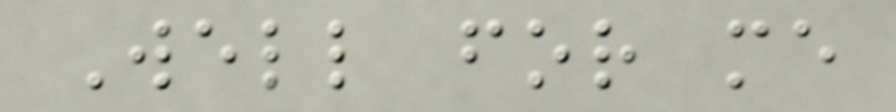Well for me
